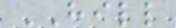HILL
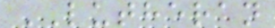LUTHERAN
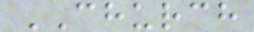CHURCH
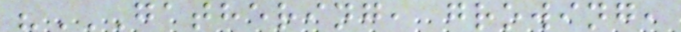"GATHERING, GROWING,
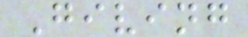Giving
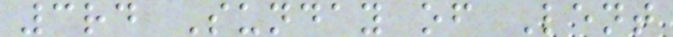3rd Sunday of Lent
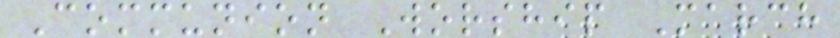Communion Worship March
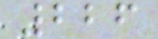226
